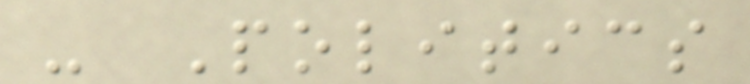- Politics
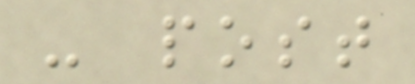- post
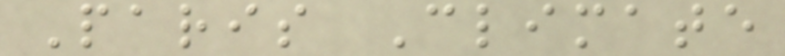Paris Climate
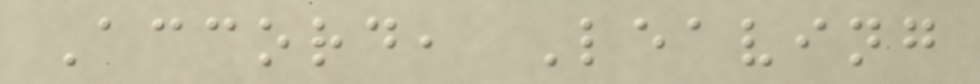Accord, Leaving
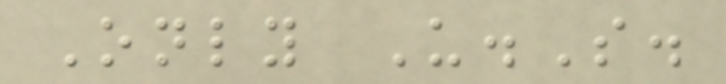Only U.S.
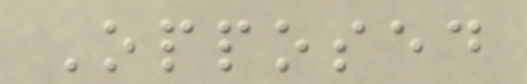Opposed
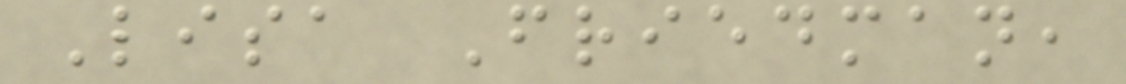Lisa Friedman,
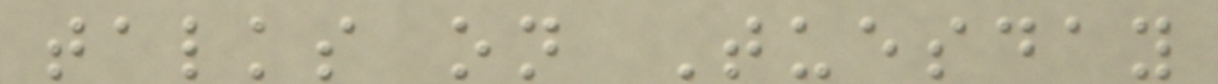talks on Tuesday
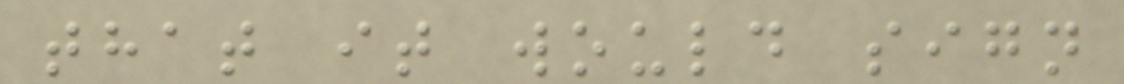that it would sign
